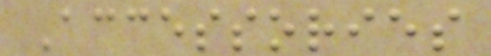Accessories
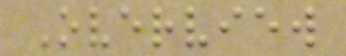Overview
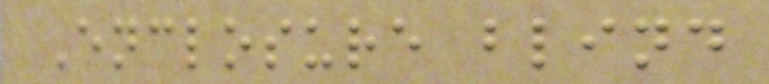Enclosure blind
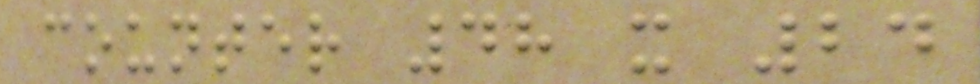counter 48 x 24
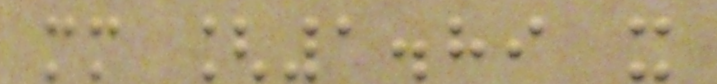mm [1.89 x
